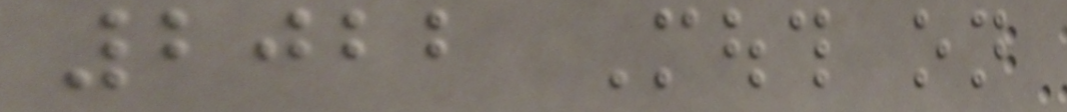2022 Mouth on
